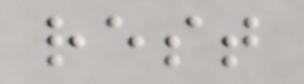rest
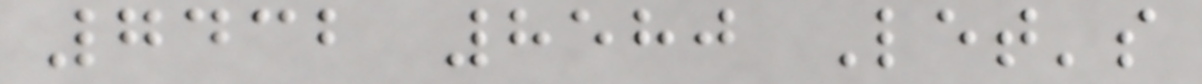7432 8580 Let's
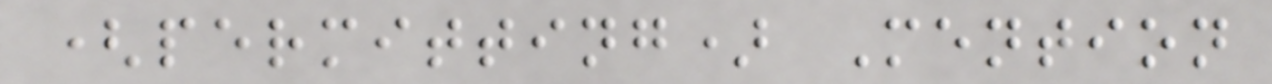(permitting) Mention
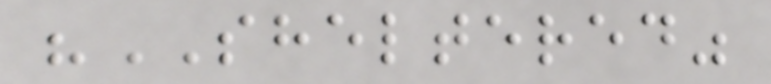"SHELTERED"
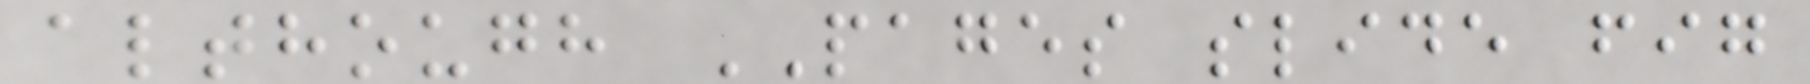although PAGES slide fig
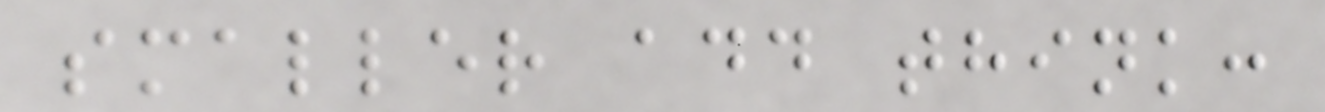smaller add think:
